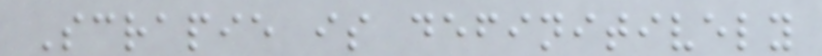Scrapie is definitively
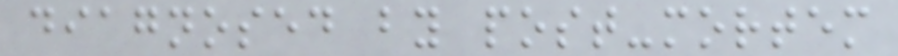diagnosed by post-mortem
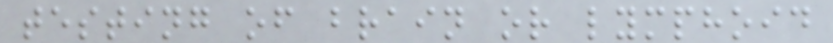testing of brain or lymphoid
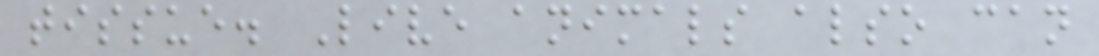tissue. Live animals also can
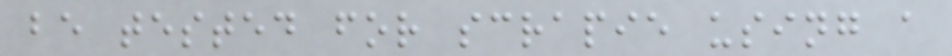be tested for scrapie using a
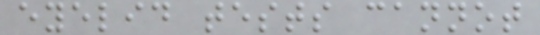eyelid tests cannot
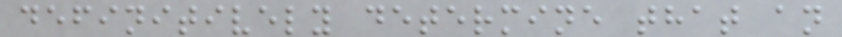definitively determine that an
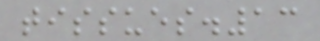tissues.13
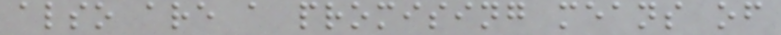also are a promising means of
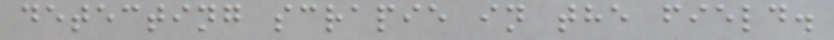detecting scrapie in the field.
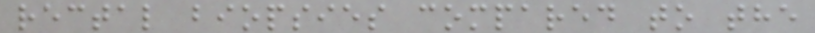rectal biopsies compared to the
